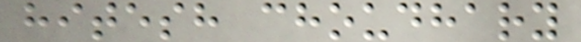hitesh choudhary
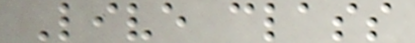Live class
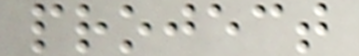project
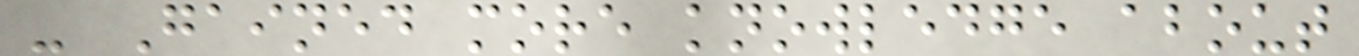- Gained more knowledge about
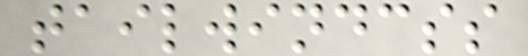tailwindcss
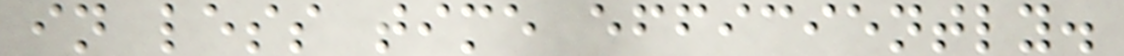in less time efficiently.
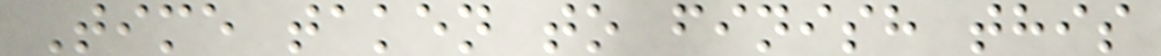Time taken to finish this
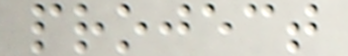project
